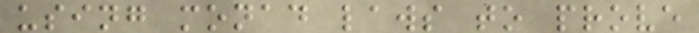using monad laws to prove
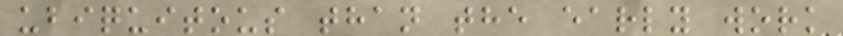ubiquitous than the early work
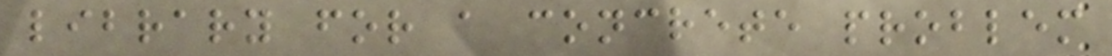library for a concrete problem
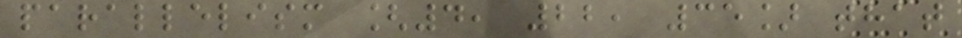parallelism [4, 22, 35] that
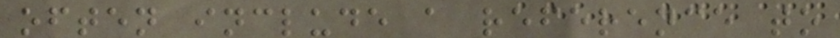often include a reference to
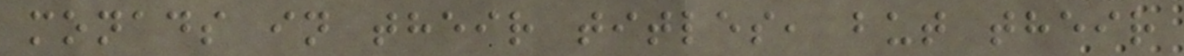monads in their titles, but their
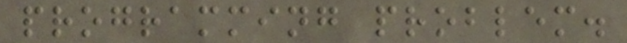programming problem.
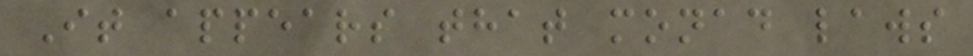It appears that monad laws
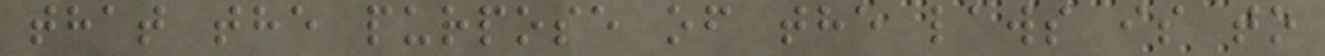that the purpose of the laws is to
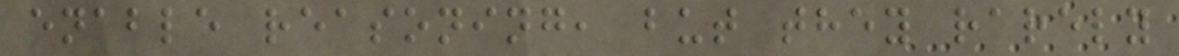enable reasoning, but they rarely
